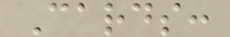Cards:
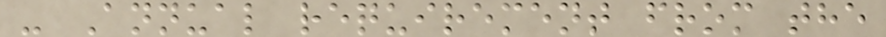- Annual requirement from the
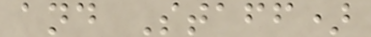and Staff)
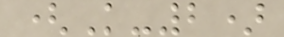(K-2)
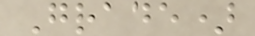Grade)
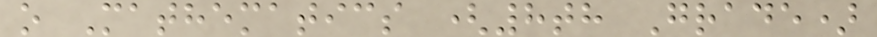o Mathematics (8th Grade)
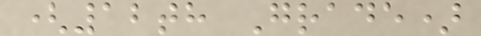(12th Grade)
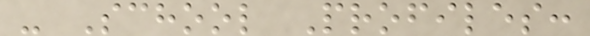- School Profiles:
